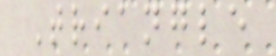Triangle
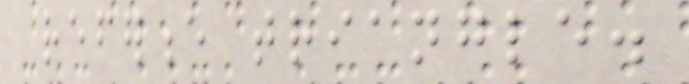reference triangle.
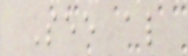See also
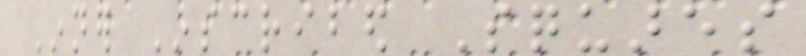Inner Inscribed Squares
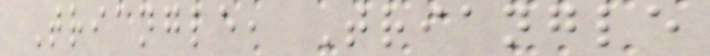Triangle, Triangle
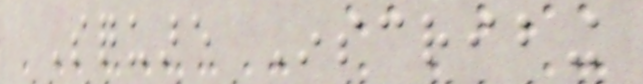Square Inscribing
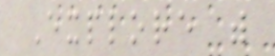Explore with
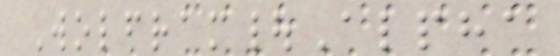Wolfram|Alpha
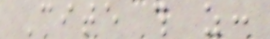Cite this as:
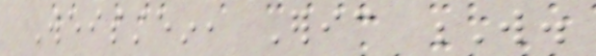Weisstein, Eric W.
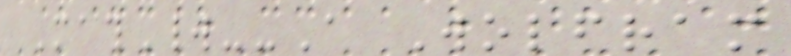MathWorld--A Wolfram
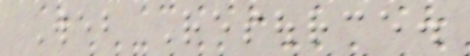Web Resource.
